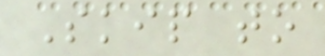Skip to
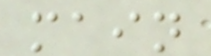main
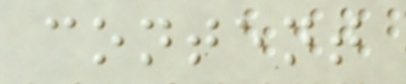content
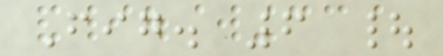Fig. 6 |
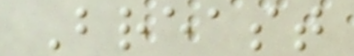Breast
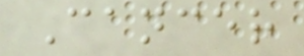Cancer
